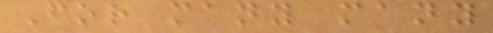For many many
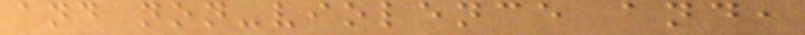and non-violence and,
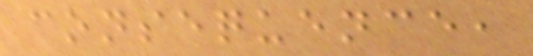consequence,
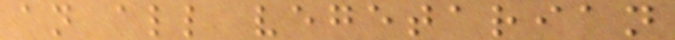an all vegetarian
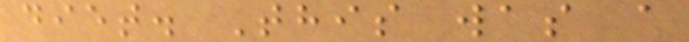diet. This was a
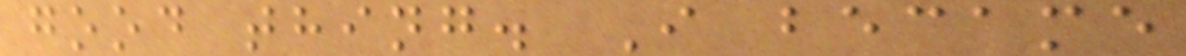good thing. I became
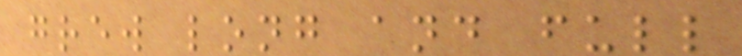grew long and full
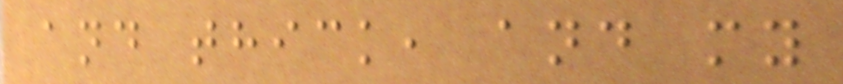and thick, and my
